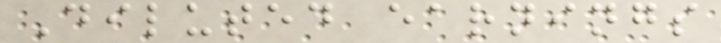Diluted earnings
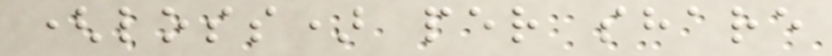(loss) per share
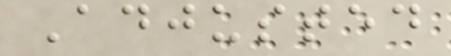Adjusted
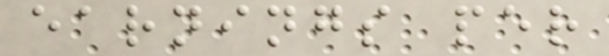earnings per
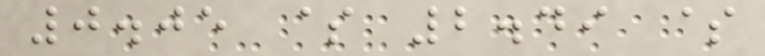0.05 $ 2.49 $
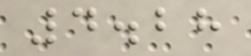4.28
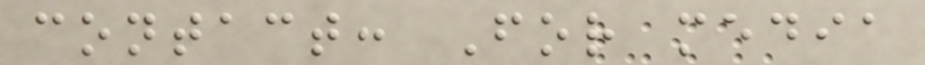contact: For media
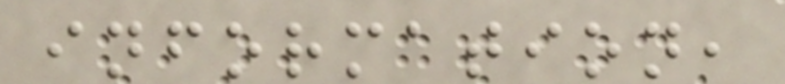information,
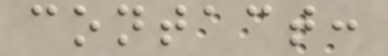contact:
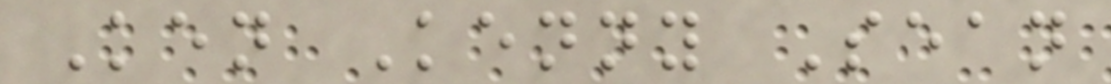Ken Kenny Sean
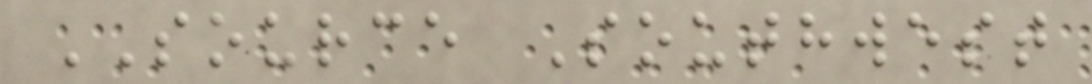SOURCE Southwest
